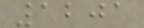1201
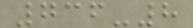736-8
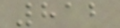812
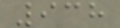938
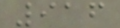916
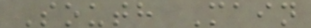South Main
